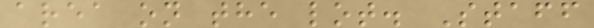area on the lot. Staff
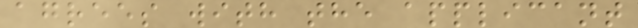agrees with the applicant
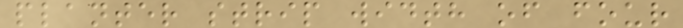planter strip width of four
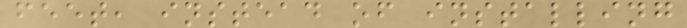feet, instead of installing
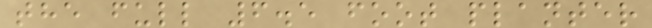the full 6.5 foot planter
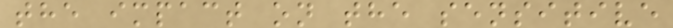the impact on the sensitive
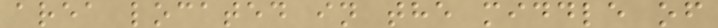area located in the middle of
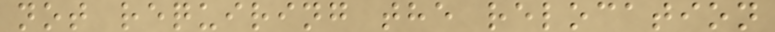not requiring the relocation
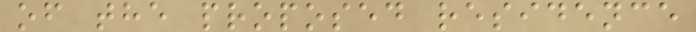of the proposed residence
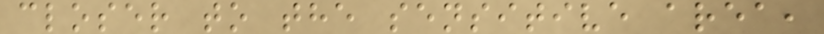closer to the sensitive area,
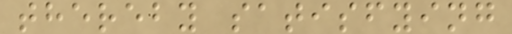thereby satisfying
